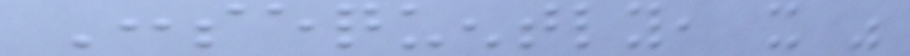Consequently, it was
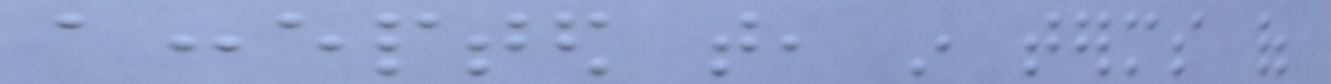accepted that, in terms of
